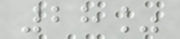28%
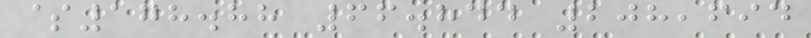$178.88 66.844 208,694
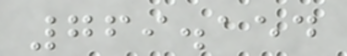769.154
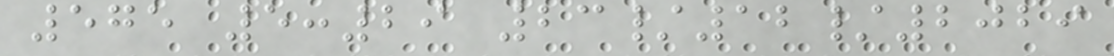575 5:29 23/12/2029
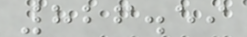826.59
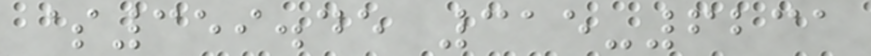$359.45 315-6231
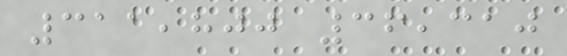311,800 36,310
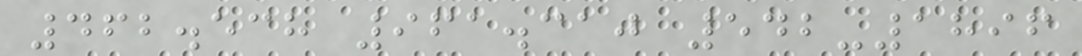462.538 961.310 542-1896
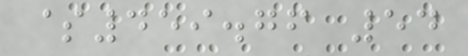$459.76 54
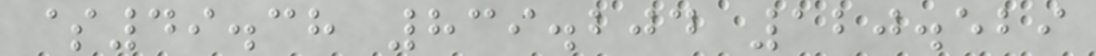$49.38 839.204 120.529
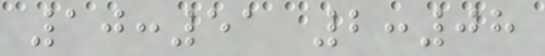10:51 2:08
